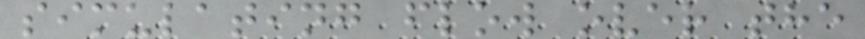simulating flow over the
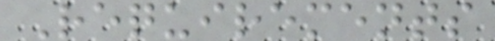Requirements
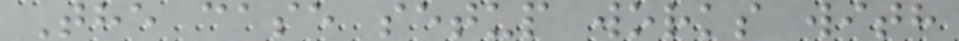The case setup works with
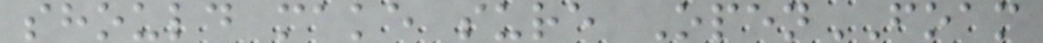should make sure OpenFOAM
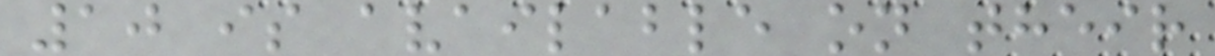10 is available on their
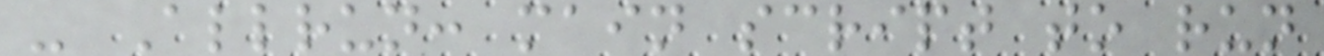- Allrun: main script to run
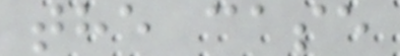the case
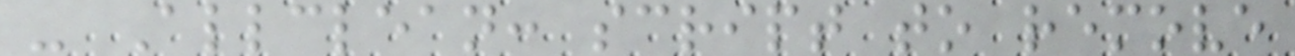- Allclean: script to remove
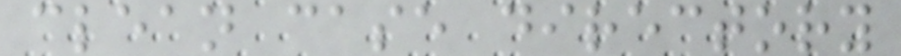clean case directory
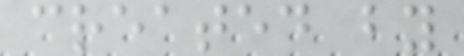created by
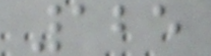125
